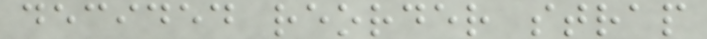decided reorder strap
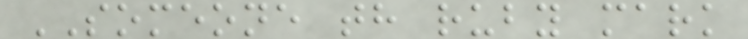SOMEONE th ruby mark
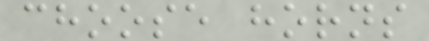choose horns
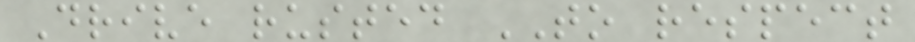Drive rusted TO respect
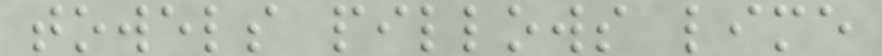towels pillows lime
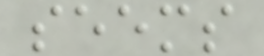seems
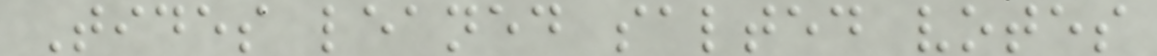Tides leaned salted votes
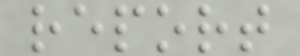report
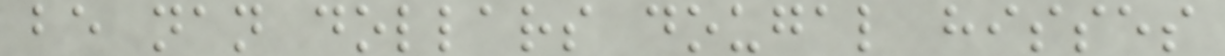be nan dollars dougal hisses
